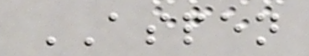ASPEN
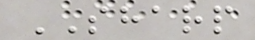SHARP
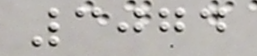3074
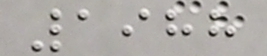1988
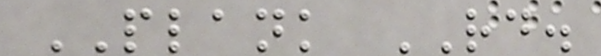PLANK RD.
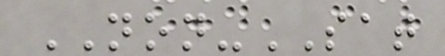NON-SAT
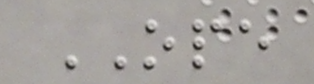OPE
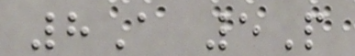8A 5P
